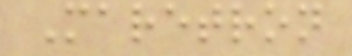Maretron
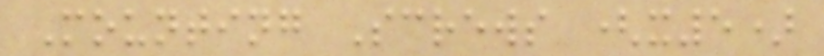Mounting Screws (x5)
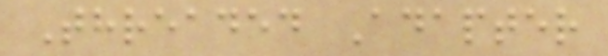Threaded Adapter
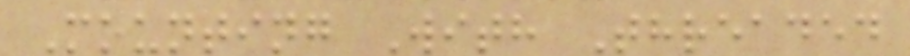Mounting With Threaded
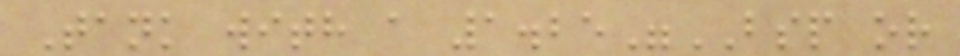Tank with a 1.25"BSP or
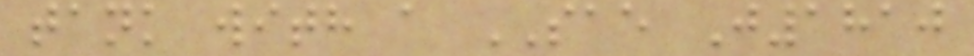tank with a SAE J1810
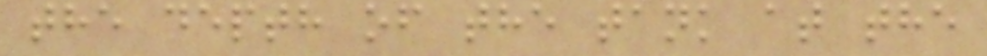the depth of the tank at the
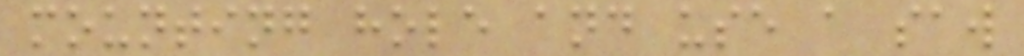mounting hole and use a saw
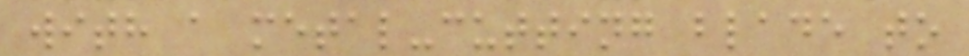with a metal-cutting blade to
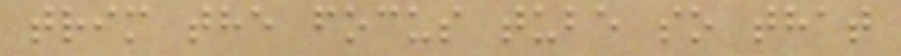trim the focus tube so that
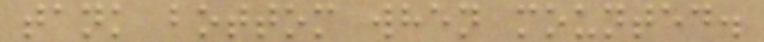tank bottom when mounted.
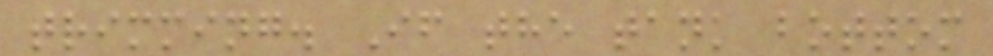trimming. If the tank bottom
